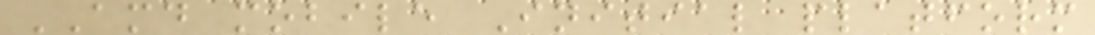AMD mobile Initial platform
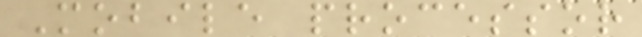Mobile processor
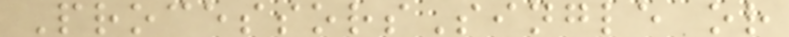ProcessorsSingle or
